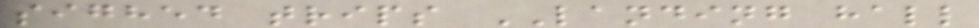sighed trips LANDING hall
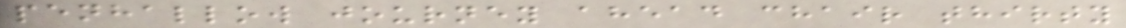penhallow journey ahead chair thirty
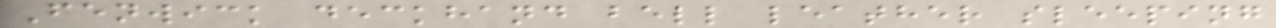Fenwick deckhand bell leather sleeping
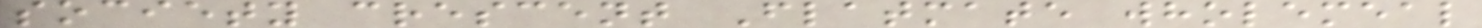society crescent Flatmate wholemeal
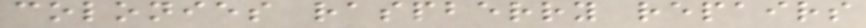colonies raspberry repairs
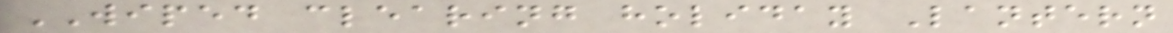WIPED clearing holiday Lantern
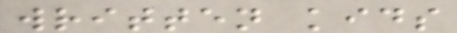written kids
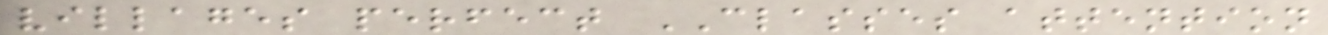villages perfect CLASSES attention
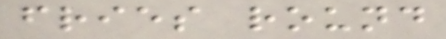fries round
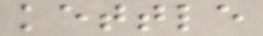kettle
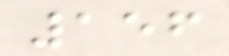156
